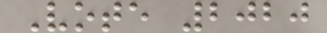Vote 2020
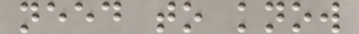need to know
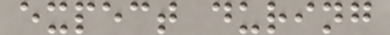expect during
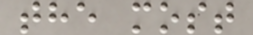the most
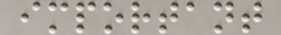important
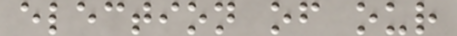election of our
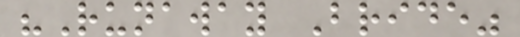"Runaway Bride"
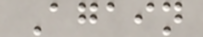Again
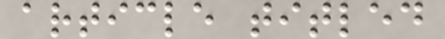article titled
